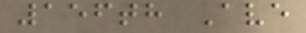156th Ave
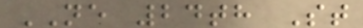NE 24th St
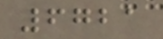6721
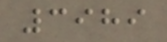3989
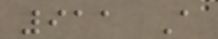911 A
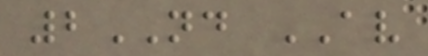2ND AV
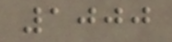1000
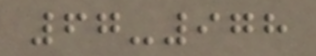67-978
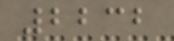2232
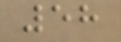58
